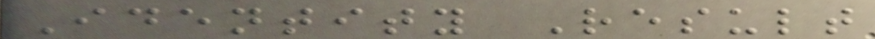Identity Result
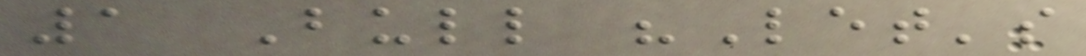1 Bull "Let's
